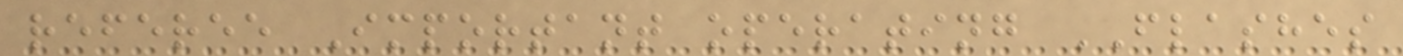referee Important operating FLASHES
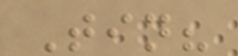Tin?
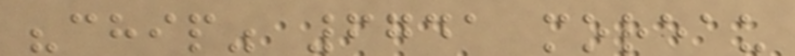"chip" 6741 moreau
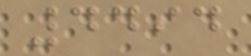4494
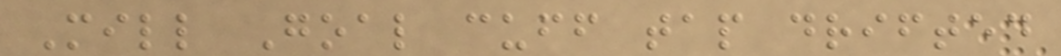Mill Goal cuff tap drifted
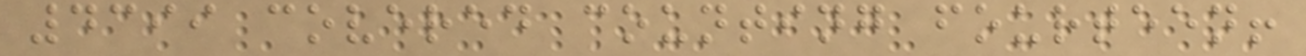4399 covered counting fourteen!
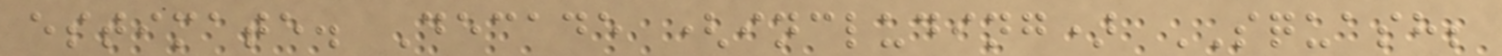estimate. Decade (including) SQUASH;
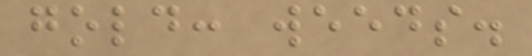gold: weeds.
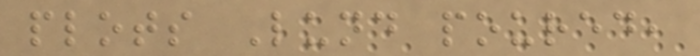plots Lund poured,
